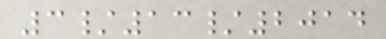3/13/2014
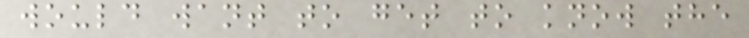would want to get to know the
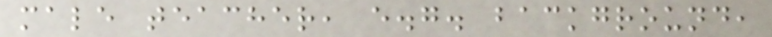male teacher, e.g. background,
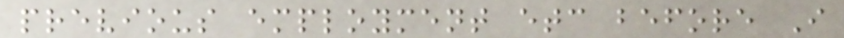previous employment etc before I
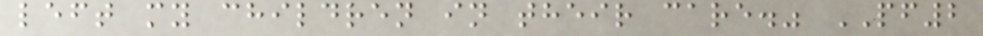left my children in their care." PF2
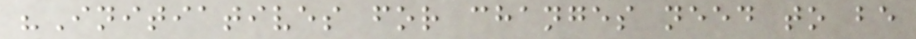"Initiatives for changes need to be
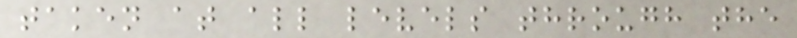taken at all levels through the
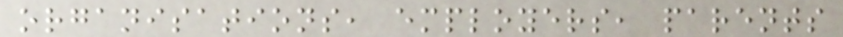organisations, employers, parents
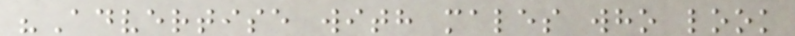"Advertise with males who look
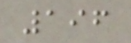196
